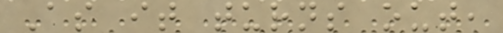As it turns out,
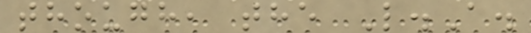though, the L.A.
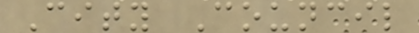City Council
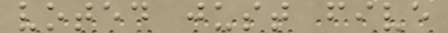voted just five
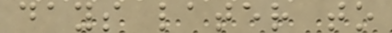days later to
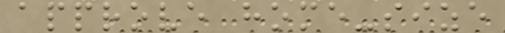approve home-size
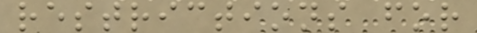restrictions for
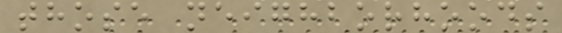those neighborhoods
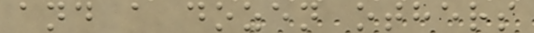and a dozen others
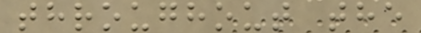throughout the
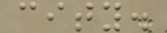city.
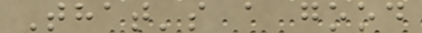That's a good
